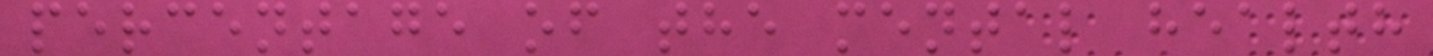percentage of the mental health
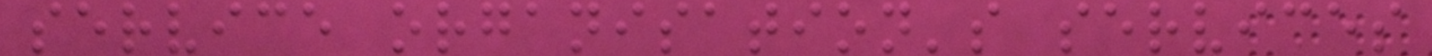service organisation's services
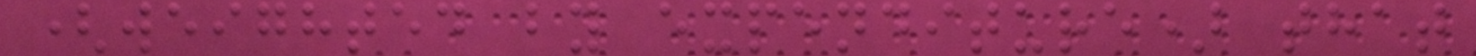(weighted by expenditure) that
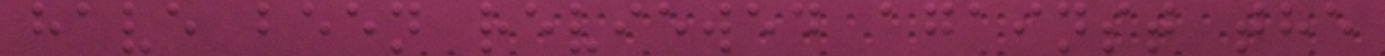have been reviewed against the
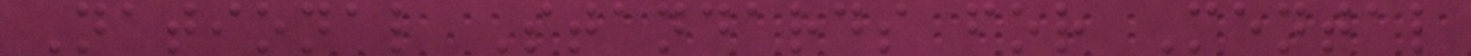National Standards for Mental
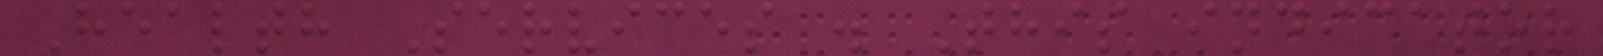Health Services . This indicator
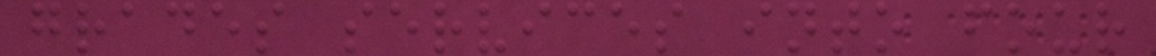grades services into four
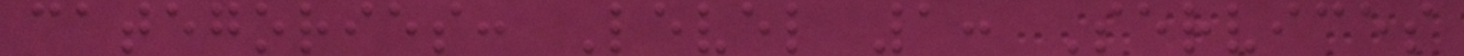categories: Level 1: Services
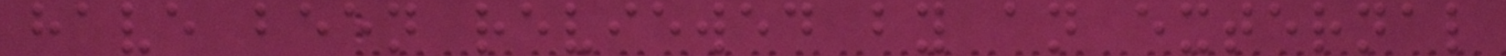have been reviewed by an external
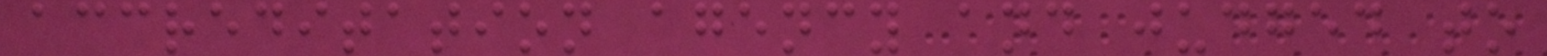accreditation agency and judged to
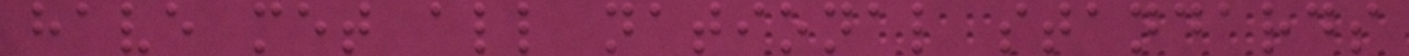have met all national standards
